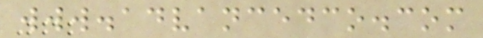www.advancedco.com
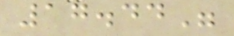17.44"
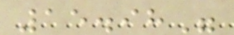15.98"
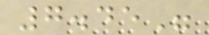7.45"
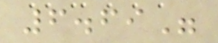6.69"
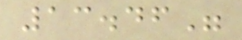13.46"
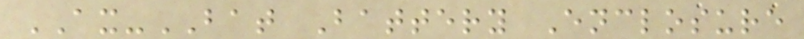AX-BAT Battery Enclosure
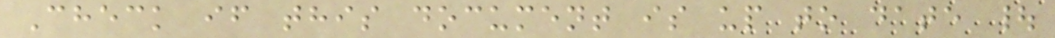Check if this document is up to date |
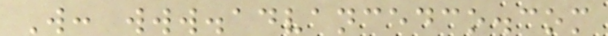W: www.advancedco.com
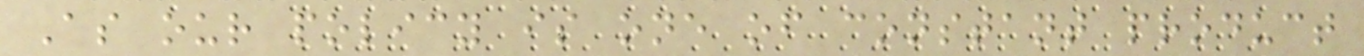As our policy is one of constant product
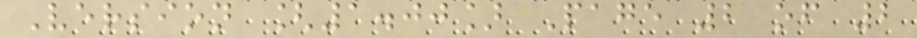Version [1.00] Page 2 of 2
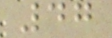47
